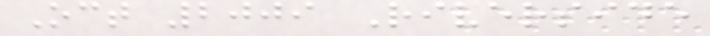Oct 2009 Riverside
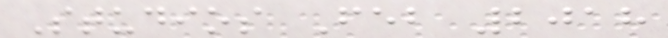Studios Feb 2018
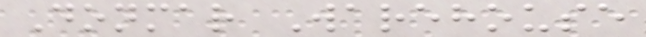Donmar Warehouse
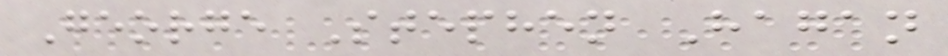George Stephen Hagan
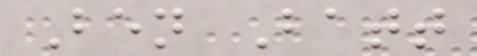Ben Batt
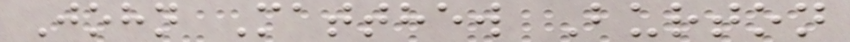John Matthew Burton
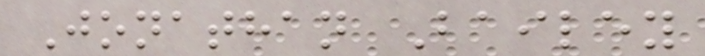Jonathan Bailey
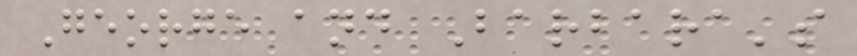George and Barbara's
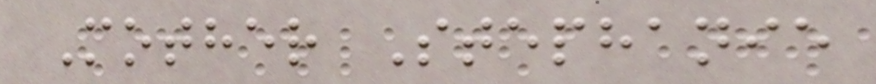Mother Stephanie
